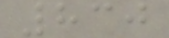830
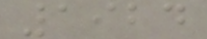1924
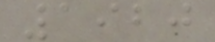1920
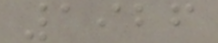1926
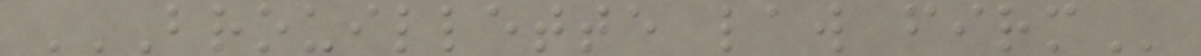BROUILLETTE LAW FIRM
